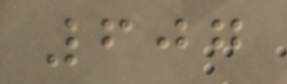607
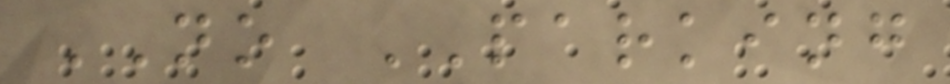NO PARKING
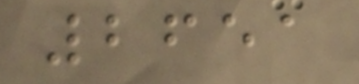2651
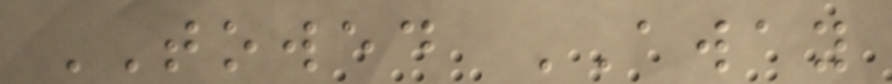TOWED AWAY
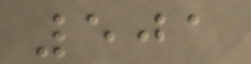501
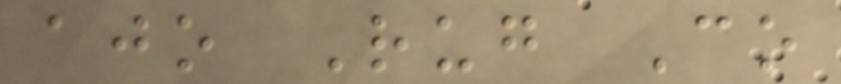ajo Rug Co
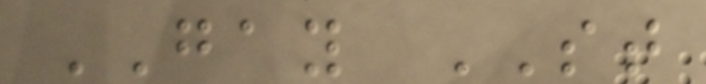GAY ST
